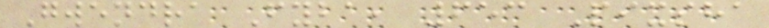Gwendra Fyba, 653 Pixsha
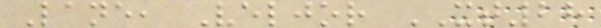Lane, Veljor XT28
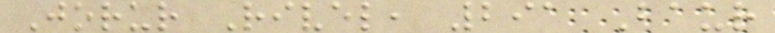Jorur Rivel, 291 Baur
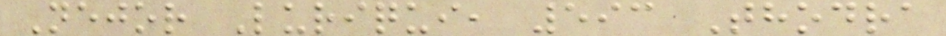Nejor Luriqui, 593 Thodra
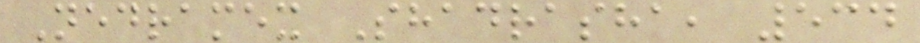Nedramex Shadrasha, 534
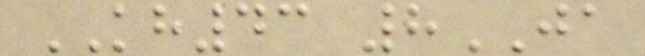KH43 8JA
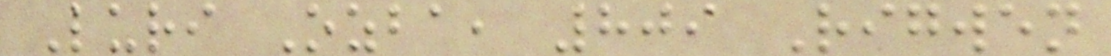Luri Ozba, 809 Rigwen
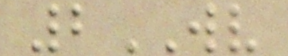2WV
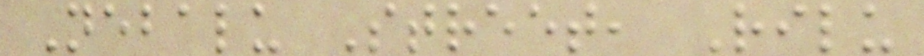Nebalu Street, Rilu
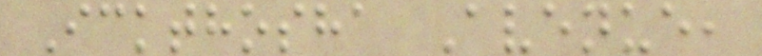Ickthosha Avenue,
